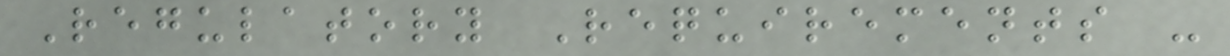Regulatory Requirements -
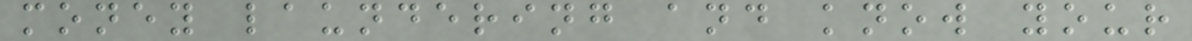money laundering and know your
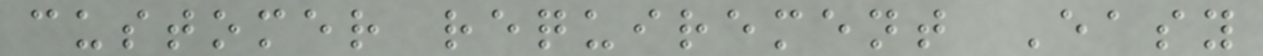customer requirement Easy
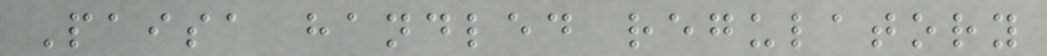Paisa handled regulatory
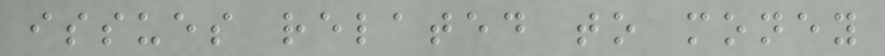issues related to money
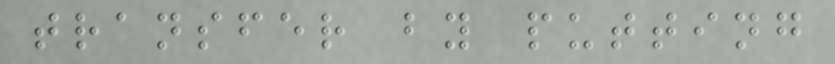transfer by putting
